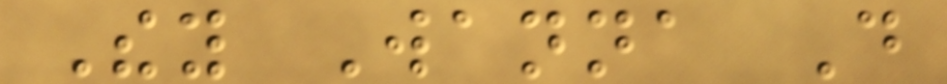They Wanna Do
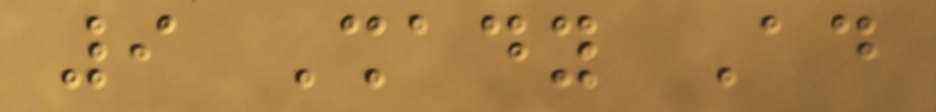9 Shady Ad
